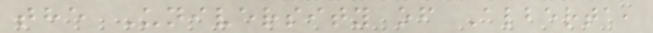the University of Alberta,
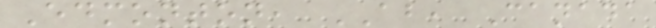Edmonton, AB, Canada
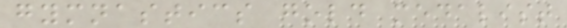gymnastics gold medalist
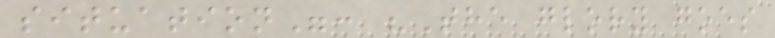situation": "The glory goes
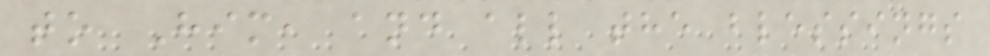to Him, and all the blessings
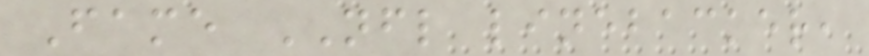Fame NFL linebacker,
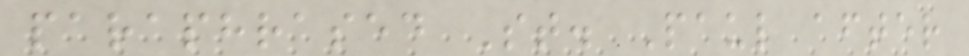paraphrased St. Paul after
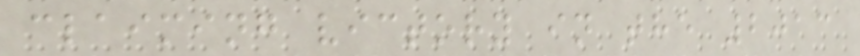claiming victory in the 2013
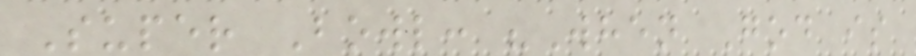Super Bowl: "When God is
